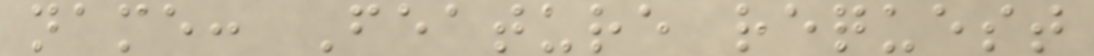name: Feature request
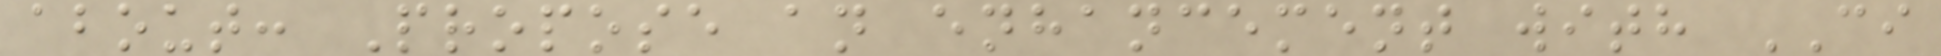about: Propose an enhancement with CI
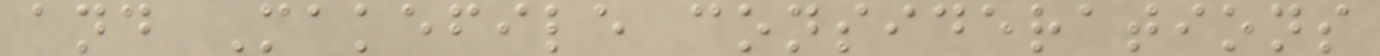and Makefile considerations
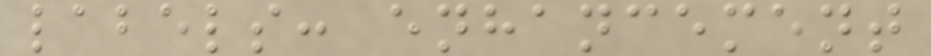labels: enhancement
